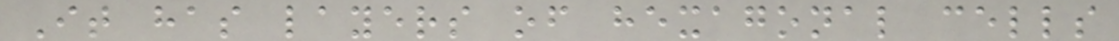It has layers of hexagonal cells
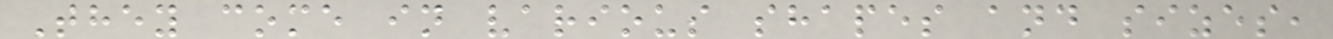They come in various shapes and sizes,
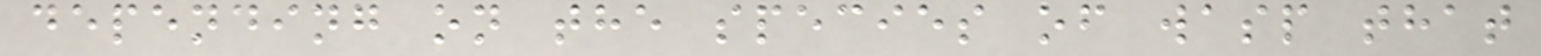depending on the species of wasp that
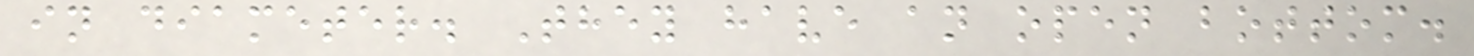in diameter. They have an open bottom.
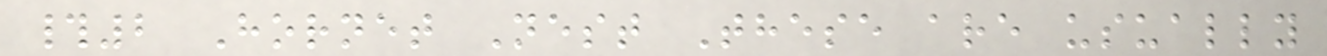#2 Hornet Nest These are usually
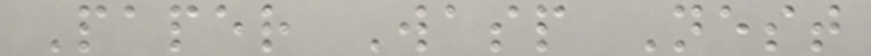Paper Wasp Nest
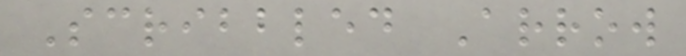Scribbled Arrow
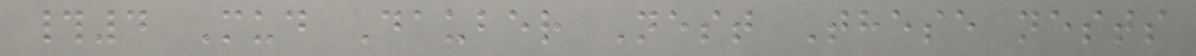#4 Mud Dauber Nest These nests
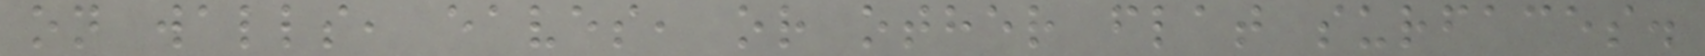on walls, eaves, or other flat surfaces.
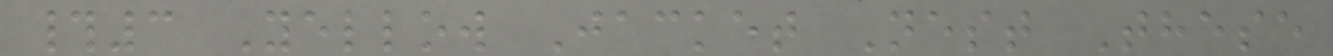#3 Yellow Jacket Nest These
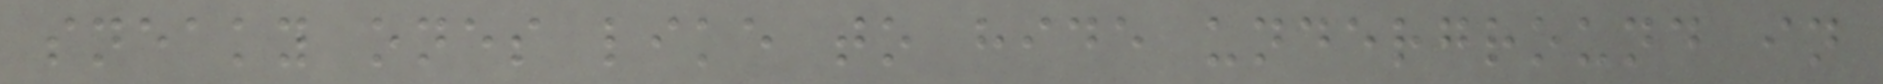sneaky ones like to hide underground in
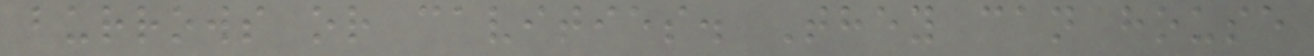burrows or cavities. They can house
